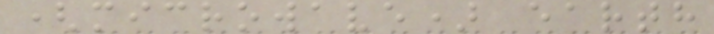(microwave) earth
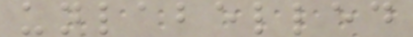unlabelled
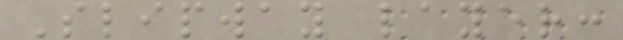Slipway layer:
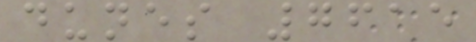dunes 7615
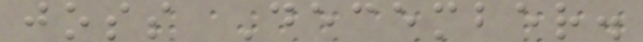joss December.
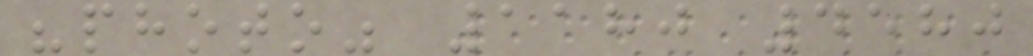"photo" 1180 4580
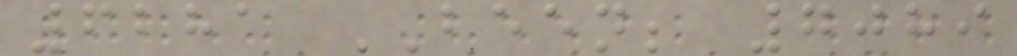6281 BEEN; 7089
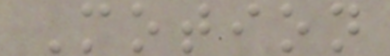Motion
